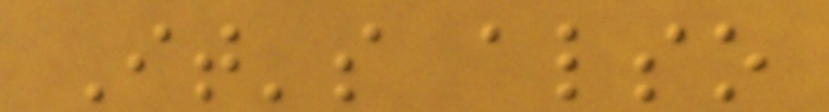It's also
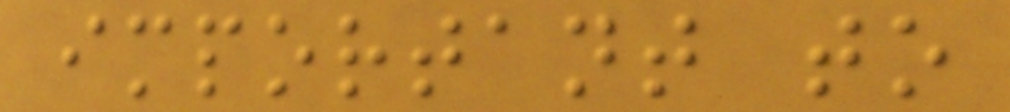important to
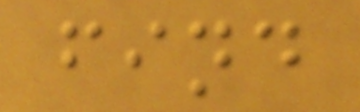find
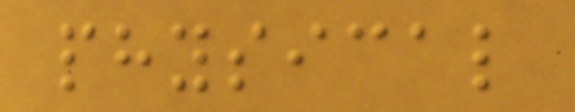physical
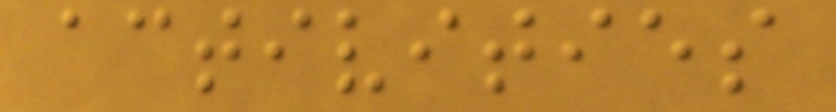activities
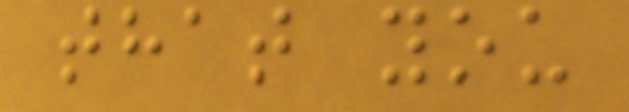that you
